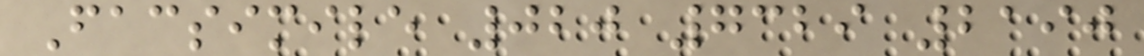Facsimile 020 7329 2190
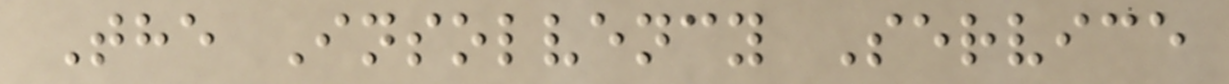The Insolvency Service
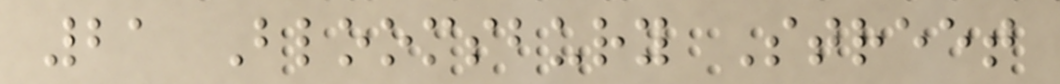21 Bloomsbury Street
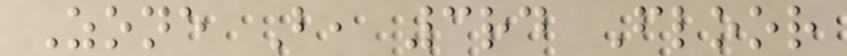Zone B, 3rd Floor
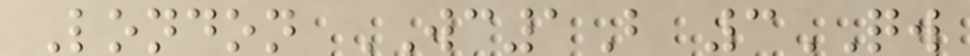London WC1B 3QW
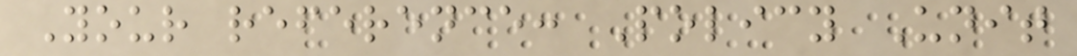Your reference: Policy Unit
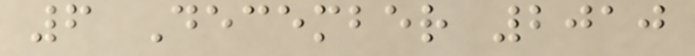6 December 2010
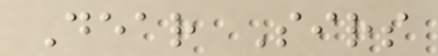Dear Sirs
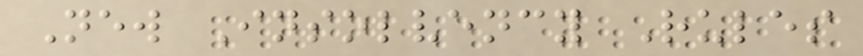New Insolvency Rules
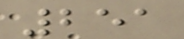251
